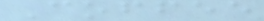Coffee
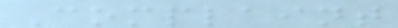Complaint
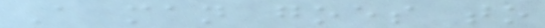A man goes to
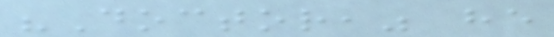"Doctor," he
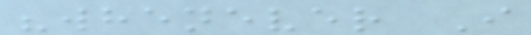"whenever I
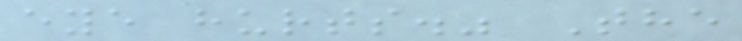eye hurts." The
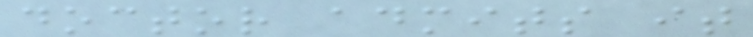doctor admits it
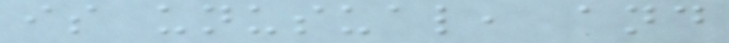is unusual, and
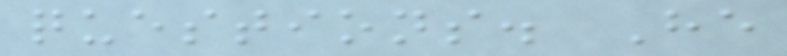questions. He
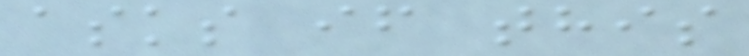asks if this
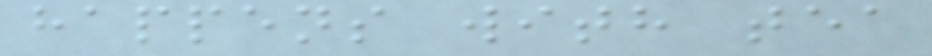happens with tea
